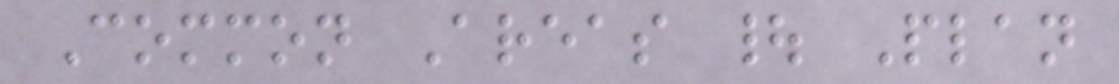Common Areas | Plan
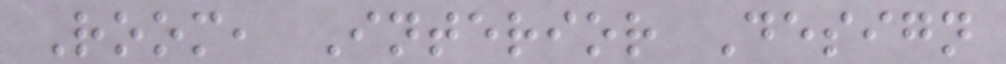Room, Interior Design
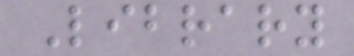Library
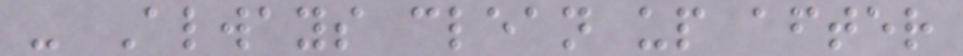- Always clean up after
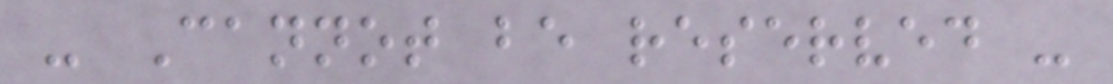- Cannot be reserved -
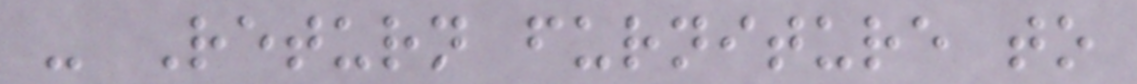- Return furniture to
